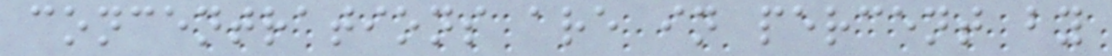concentrations are in percent by
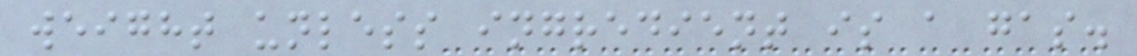weight unless ingredient is a gas.
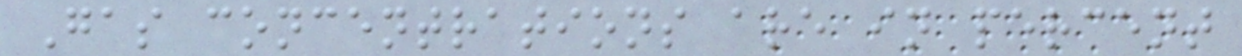Gas concentrations are in percent
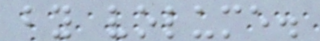by volume.
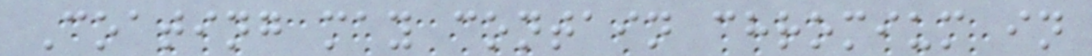Coating may contain chromium in
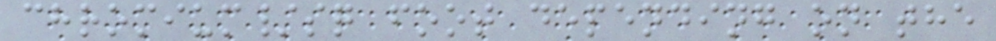chromium/sq foot depending on the
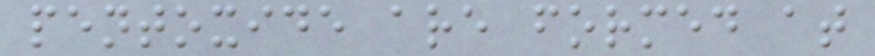pentoxide are formed at
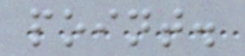point.
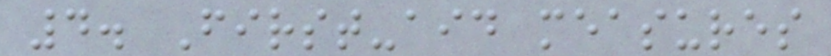4. First-aid measures
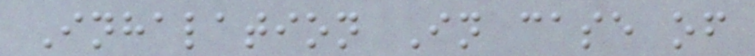Inhalation In case of
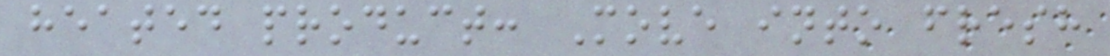heated product: Move into fresh
